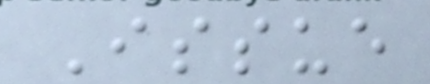Issue
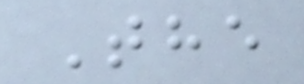The
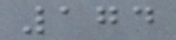174
